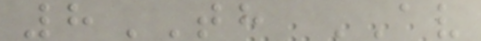8TH AV
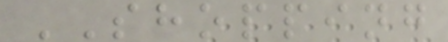SHOPPING
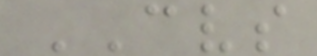CVS
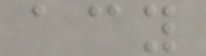acy
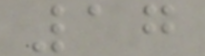17
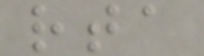rta
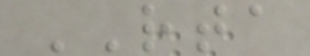RTA
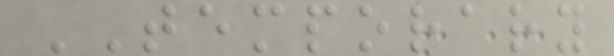TEMPORARY
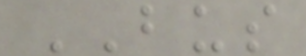BUS
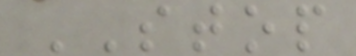STOP
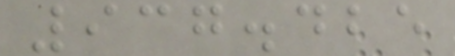937.425
